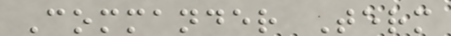Commander Term
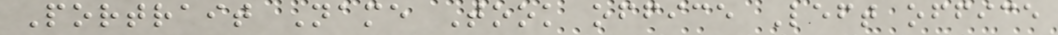Portrait Name Took office Left office
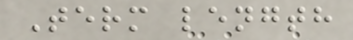Term length
